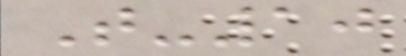T-10
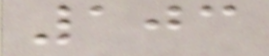103
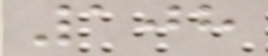108
